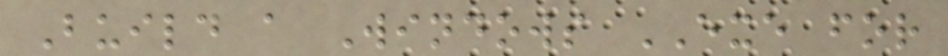Build a Windows EXE for
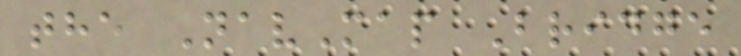the NavMap Bridge
